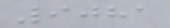9081
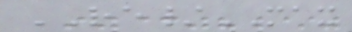RE/MAX
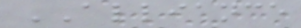ALLIANCE
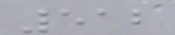512
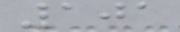101
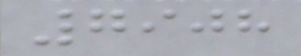7908
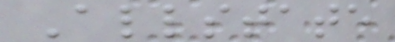Allstate
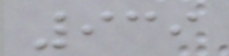939
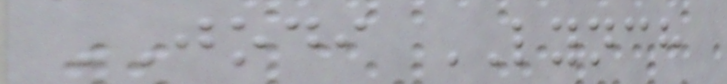JODI LYNCH
